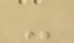-
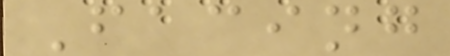Facing
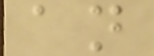an
